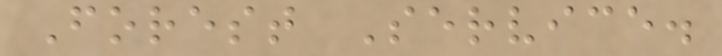Forest Service.
